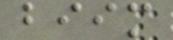biim
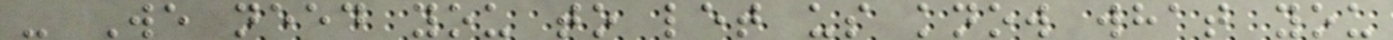- We need you to let us know what you
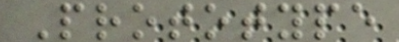Prototype
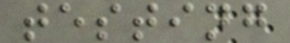testing
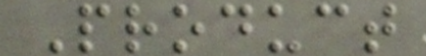Product
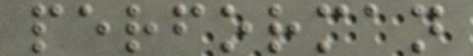performan
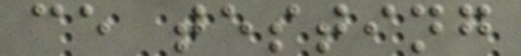ce testing
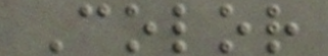Color
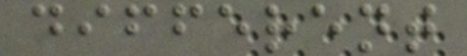different
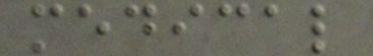medical
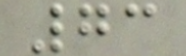73
